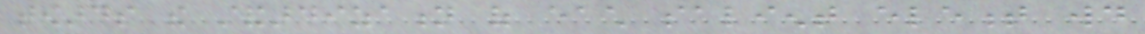towards the standardization of each salient element would
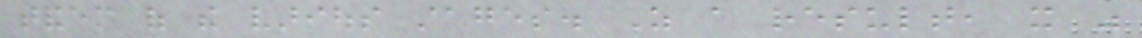tandem of the various stages. As a result, it was
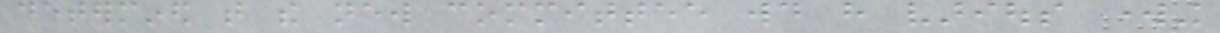determined that the new committee would have various working
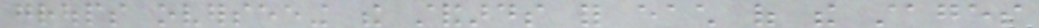groups overseeing the standards for each of the stages
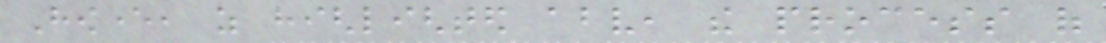However, as highlighted above, the process of
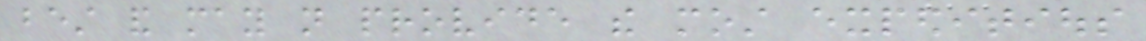best and may not provide the most expeditious
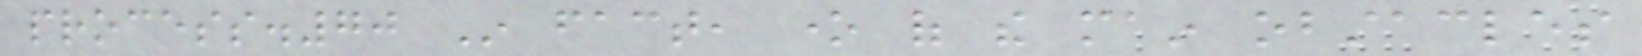process.70 In fact, one of the main obstacles
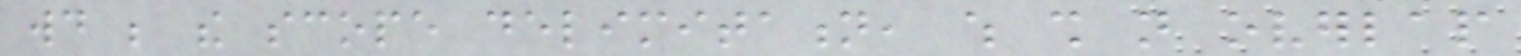would be the scope delimitation, which shall not overlap
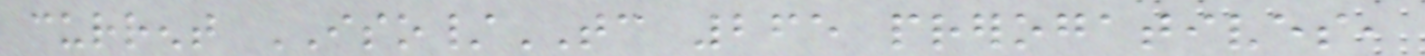current ISO/TC 265 prerogatives,
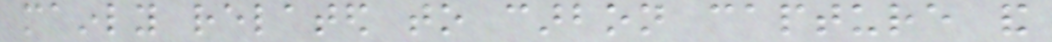mainly related to carbon capture and
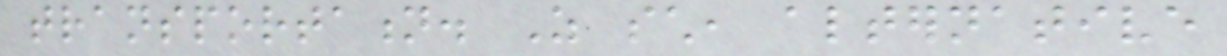transportation. As such, alternative
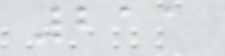211
